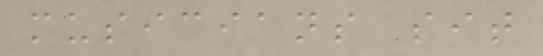musicians sit
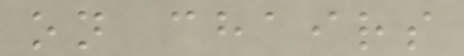on chairs
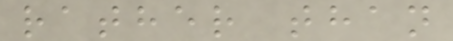rather than
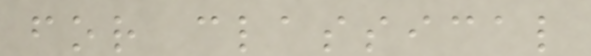for classical
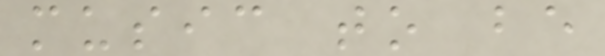music to be
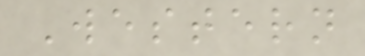Western
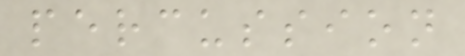percussion
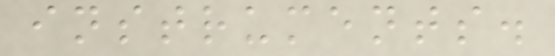instruments.
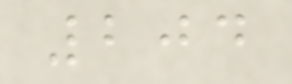204
